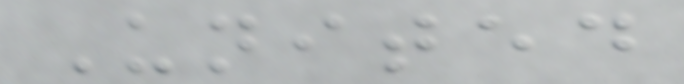United
